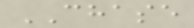CHASE
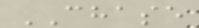CHASE
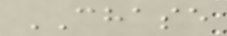CHASE
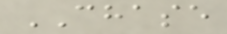CHASE
